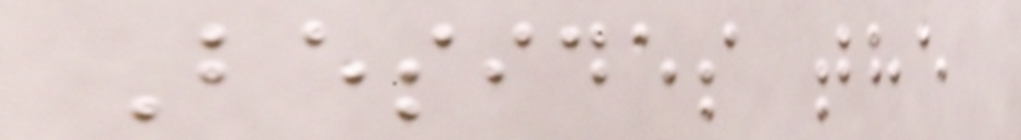Besides the
